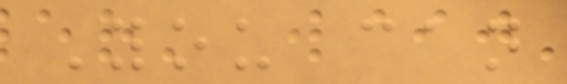You can
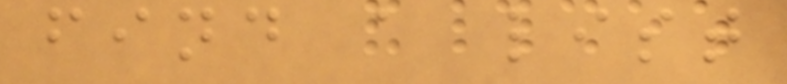find a list
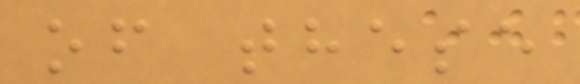of these
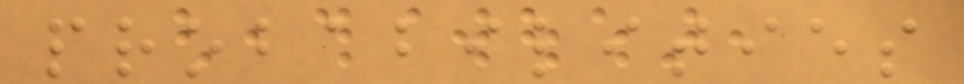probabilities
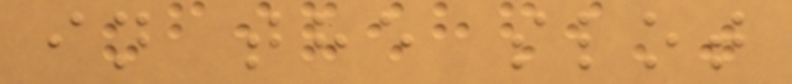in the slot
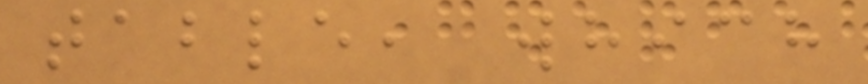table, which
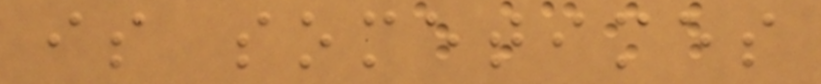is sometimes
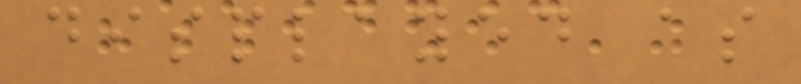displayed as
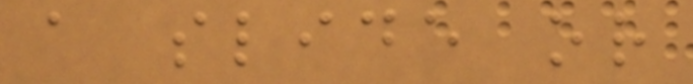a slide or
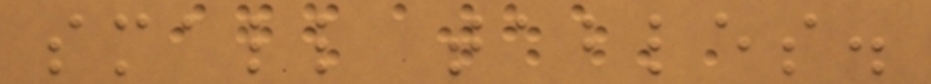small tables.
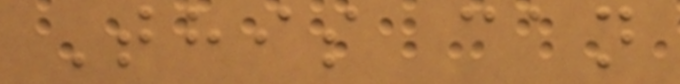This can
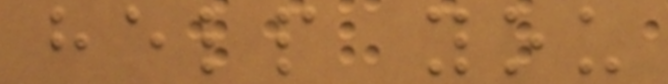help you
